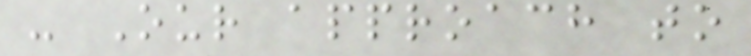- Our approach to
